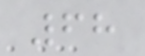68
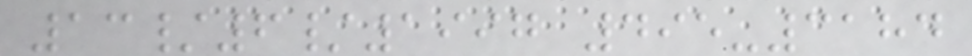13/6/1997 495-3184
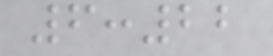6:22
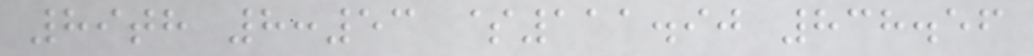89th 8:53 $111.90 838.56
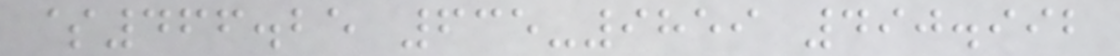$466.25 635-9859 490.992
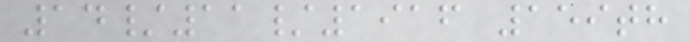14/11/1916 159th
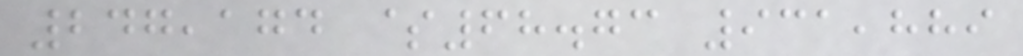247,174 $68.73 931,889
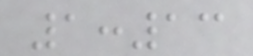1:13
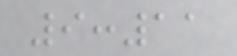9:11
